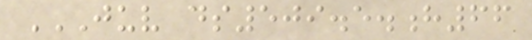JUV DS509.5.H66
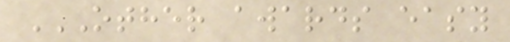OTHER AWARDS EASY
